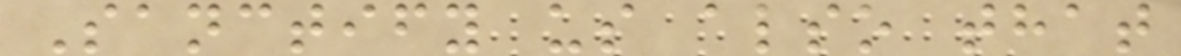Sanctify us also that
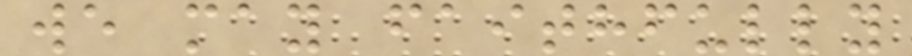we may faithfully
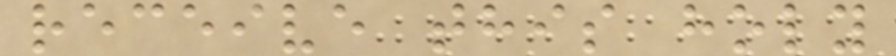receive this holy
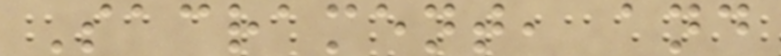Sacrament, and
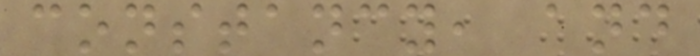constancy, and
